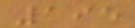195
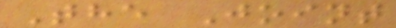The Joint
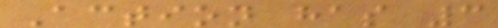Action has 3
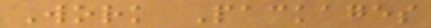Work Packages
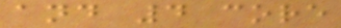and 4 core
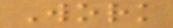Work
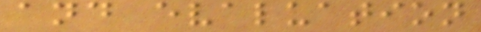and evaluation
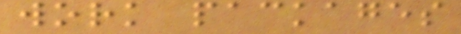work packages
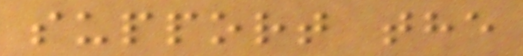support the
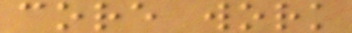core work
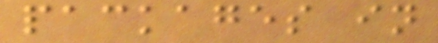packages in
